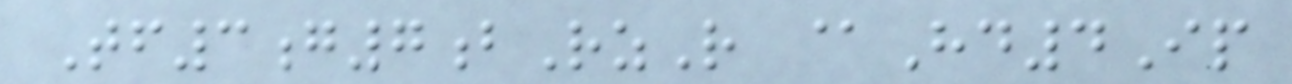Tf3g7bRzR @Hd4Ip
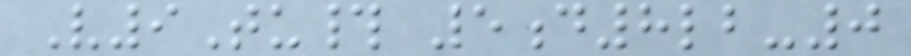V9Tu# 5d8lb-0
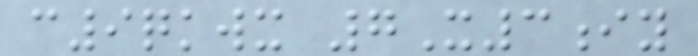c9qkwx 7X3iy
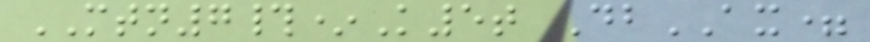MTN7#*K5t DbAX=
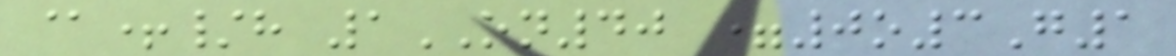@+/h 1ON40 =0o3G1
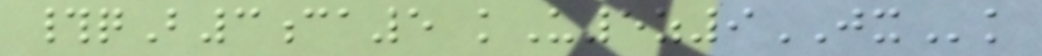#qB3ca5 kU5z9JXk
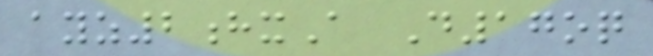ayz2hxA D17oq
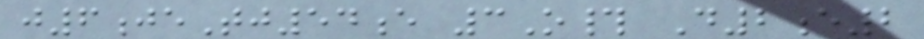j6jeTj54e 3O# D2e2
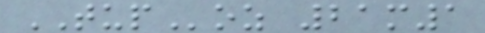TUPoz 21m1
